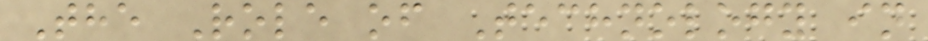The Role of Technology in
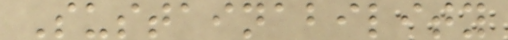Sustainability
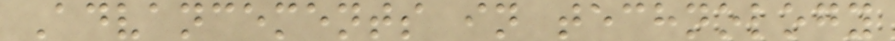Advancements in technology
